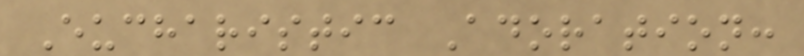Eucharistic Adoration:
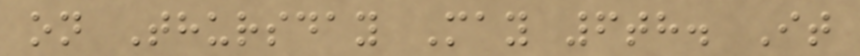on Thursday May 6th. It
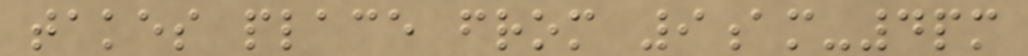takes place from 9am-4pm
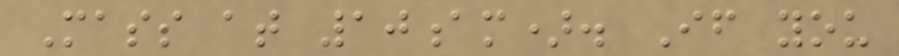Mass at 10am). If you
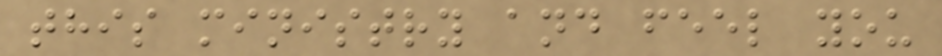this ministry and feel you
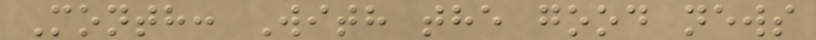Month: With the good news
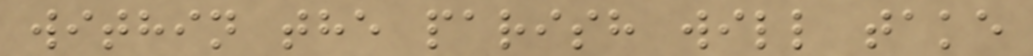within the parish will take
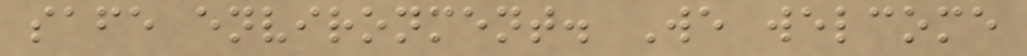safe environment. We welcome
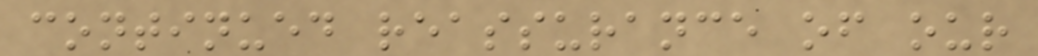continued reassurance of our
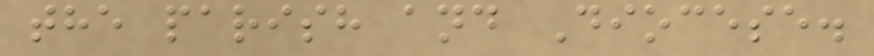the parish and Diocese.
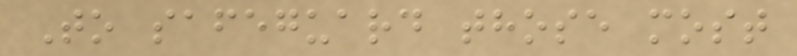To safeguard those most
